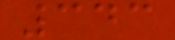343
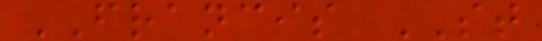FRANCIS ST
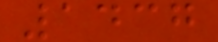1437
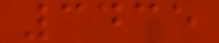3435
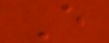E
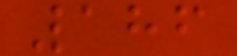186
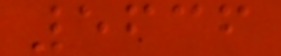5636
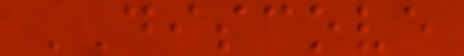DISCOVE
